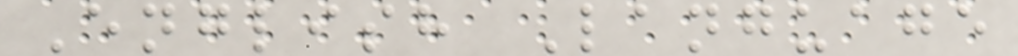English Language
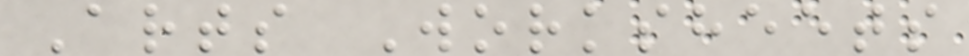Arts Worksheets
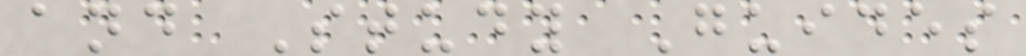and Study Guides
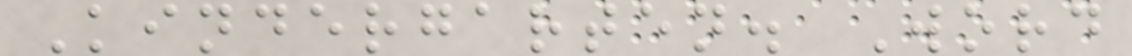Kindergarten. Word
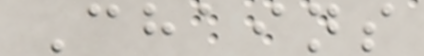Chains
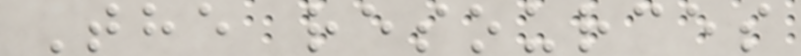The resources
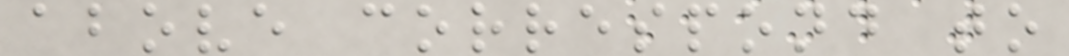above correspond to
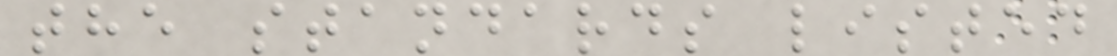the standards listed
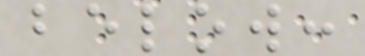below:
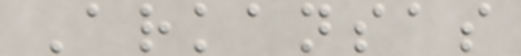Arkansas
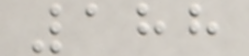188
